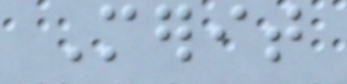Merit
